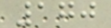170
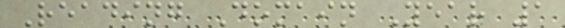Reading Domain Year 1
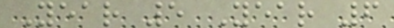Year 5 Year 6
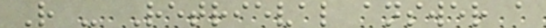R - Retrieval answer a
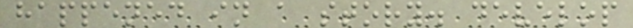happened in a story. develop
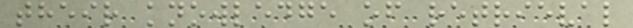their knowledge of retrieval
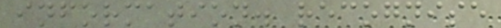information. recognise
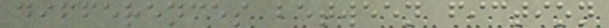differences between fiction
